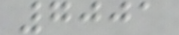7001
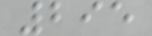295
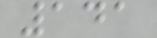141
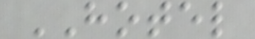HOTEL
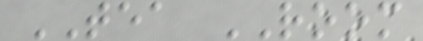TEA ROOM
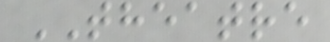THEATRE
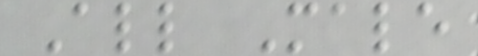All Male
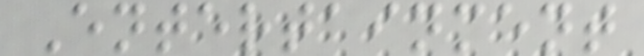Entertainment
